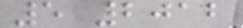5 2012
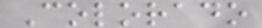Colorado
